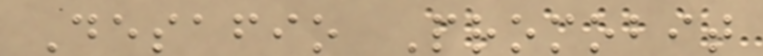Desafio Promobit
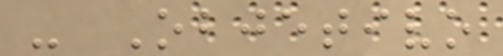- Objetivo
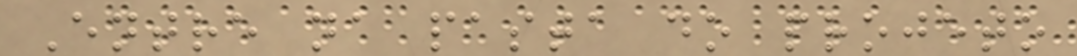Entre na pasta do projeto
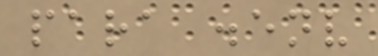para .env
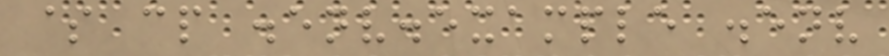$ cp .env.example .env
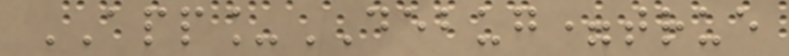APP_DEBUG=true
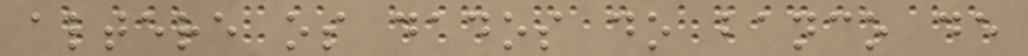altere os dados do banco de
